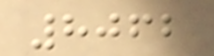8062
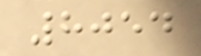8054
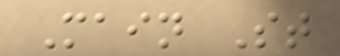Main St
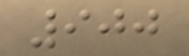900
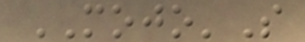MOJO'S
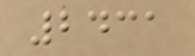2431
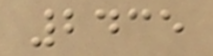2435
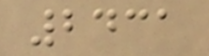2431
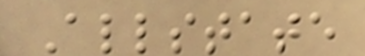Allstate
